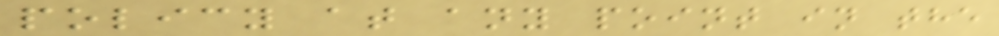policy at any point in the
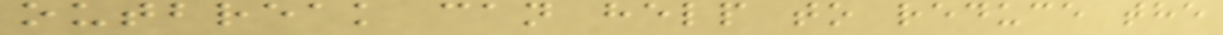outbreak can help to reduce the
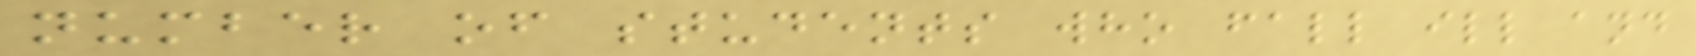number of students who fall ill and
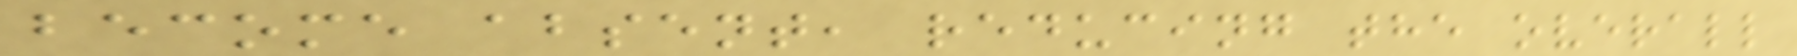become absent, reducing the overall
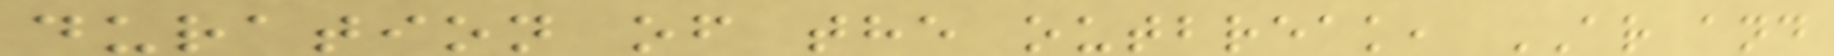duration of the outbreak, AR and
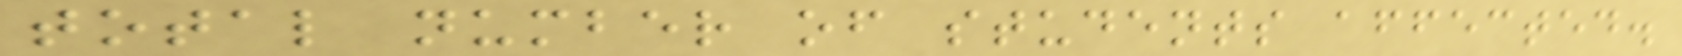total number of students affected.
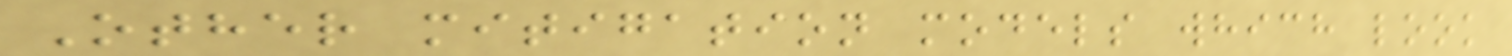Other mitigation models which look
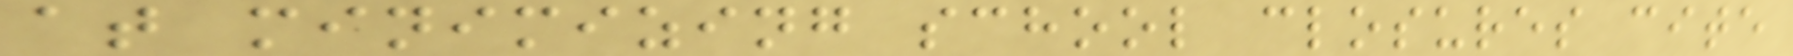at minimizing school closures cite
